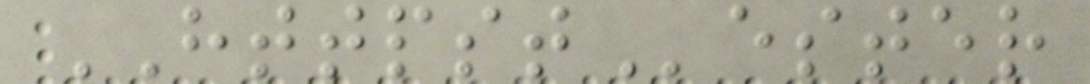HTTPSTester
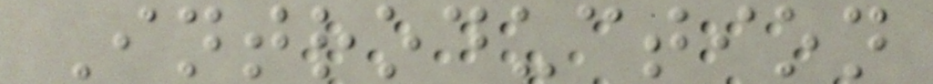Introduction
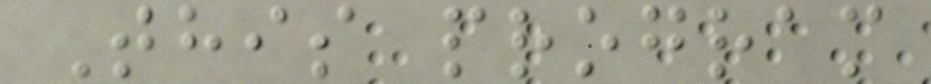This program
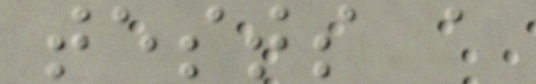tests a
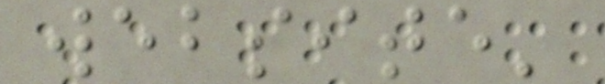website'
